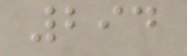294
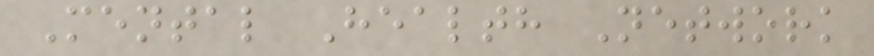Mental Health Network
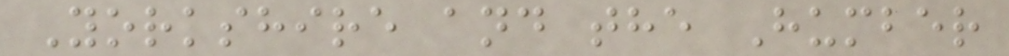Yorkshire and the Humber
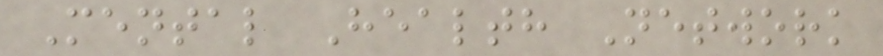Mental Health Network
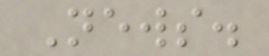News.
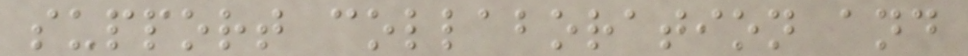support collaboration and
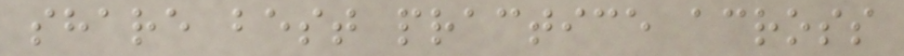share best practice across
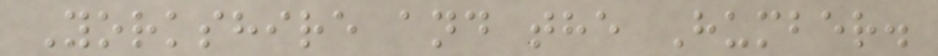Yorkshire and the Humber.
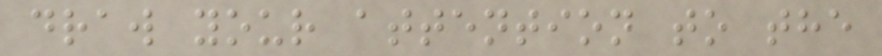draw your attention to the
